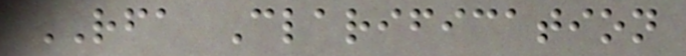RFA Clarification
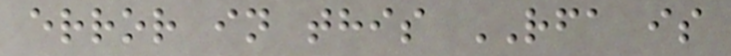error in this RFA is
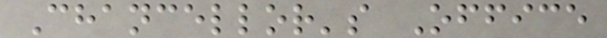Chancellor's Office
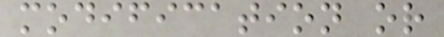modification or
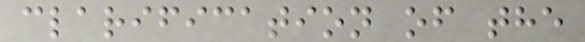clarification of the
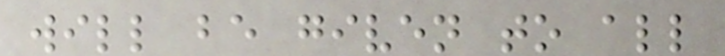will be given to all
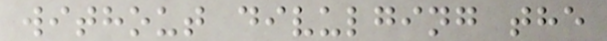without divulging the
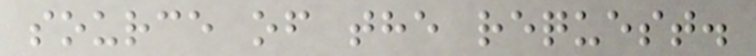source of the request.
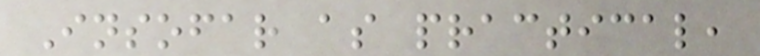Insofar as practical,
